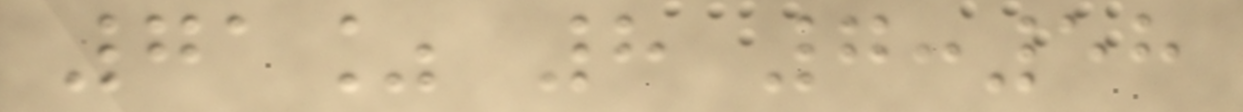71% 8 7:58
